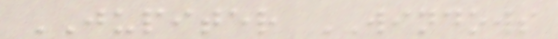JUPITER WINDOWS
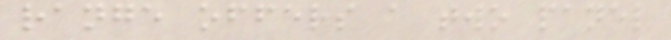range offers a two panel
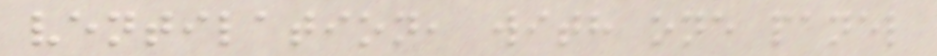ventilation, with one panel
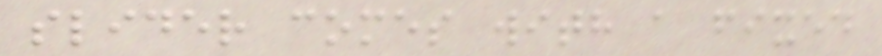slider comes with a fixed
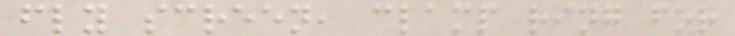fly screen, clamp ring for
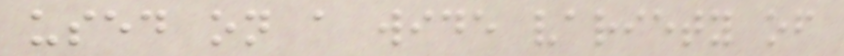used on a wide variety of
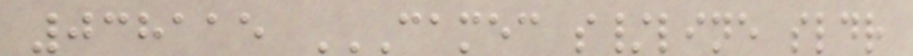038115 CAMEC S/LINE SLDR
